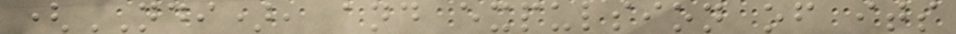(NDI), and expulsion of its
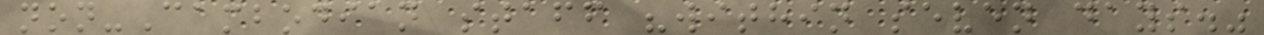non-Cambodian staff "within seven days."
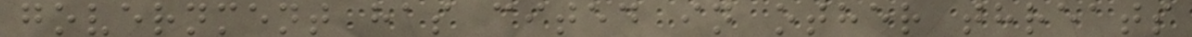government has cited in other threats
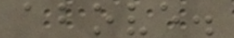above.
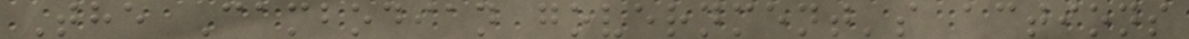The Cambodian government's actions
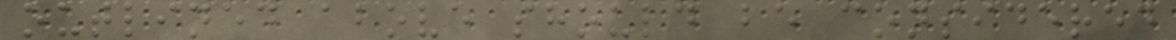outlined above should be considered
